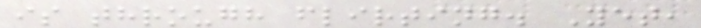is through flirting. Yet,
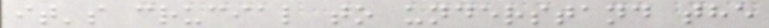it's crucial to understand the
